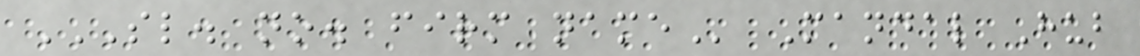SL. NO. FIRM NAME Mandal Hub
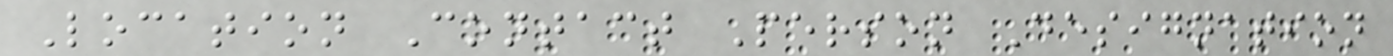Location Contact Person Designation
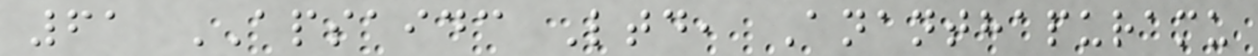61 APSAIDC Ltd, Ananthapuramu
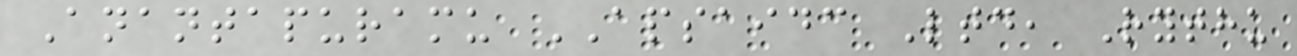Anantapuramu APSAIDC Ltd, Rythu
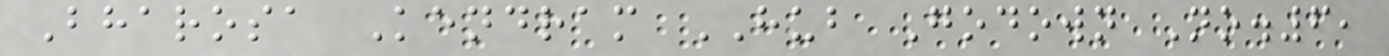Bharosa Kendram HUB Godown No.6,
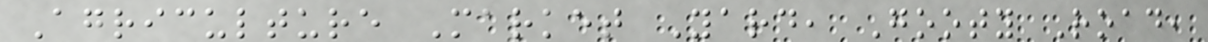Agriculture Market Yard, Gooty Road,
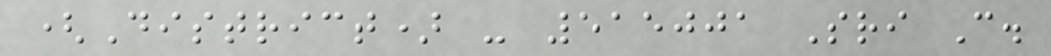(District) - 515001 Sri C.
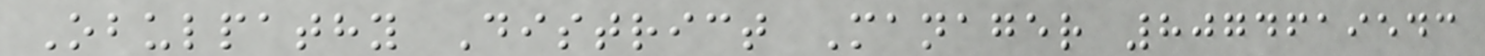Obulpathy District Manager 8074619543
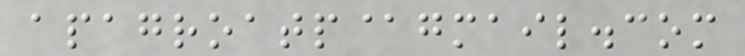apagroatp@gmail.com
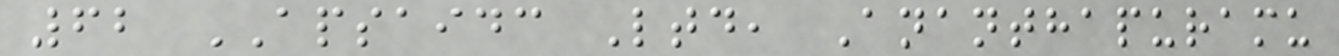62 APSAIDC Ltd, Ananthapuramu
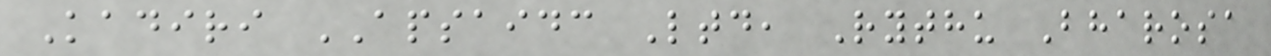Kadiri APSAIDC Ltd, Rythu Bharosa
